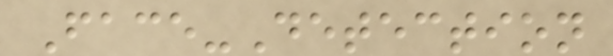Face-Detection
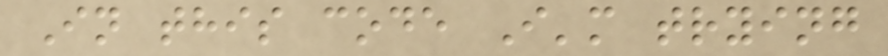In this code I'm trying
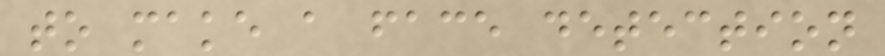to make a face detection
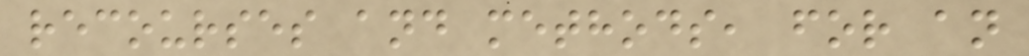recourses and methods, for an
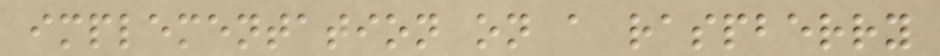implementation on a raspberry
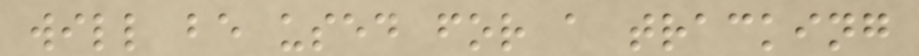will be used for a tracking
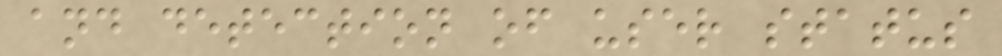and detection of user status
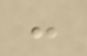:
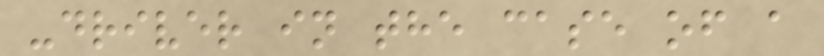-driver in the case of a
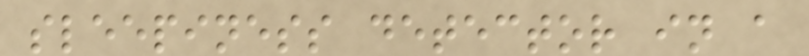sleepiness detector in a
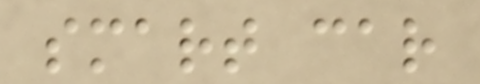smart car
